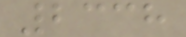2338
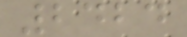2424
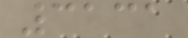3131
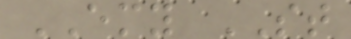EMY ST
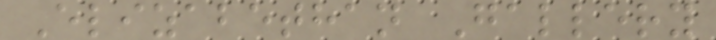Elizabethan Gallery
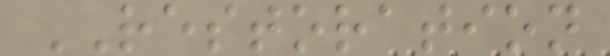RESTORATION
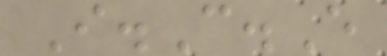I.C.E
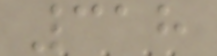318
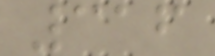316
